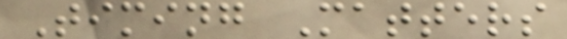Timing Matters
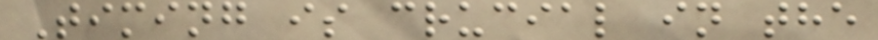Timing is crucial in the
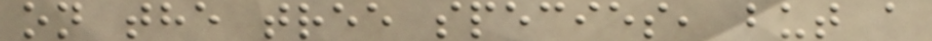on the tree species, but a
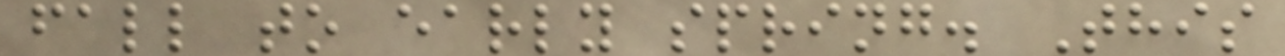fall to early spring. This
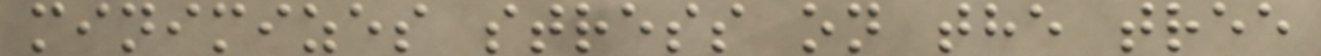minimizes stress on the tree
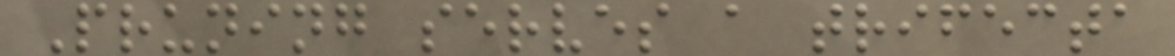Pruning serves a trifecta
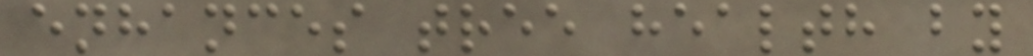enhances tree health by
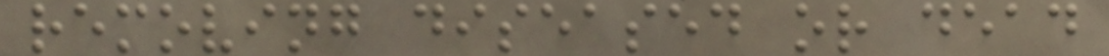removing diseased or dead
